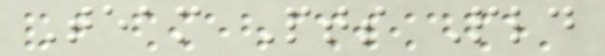Team Pts Pld
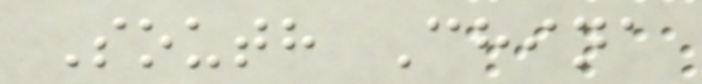South China
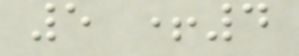5 +4
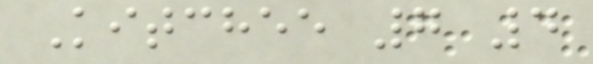Kitchee 7 4
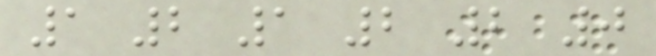1 2 1 2 2 0
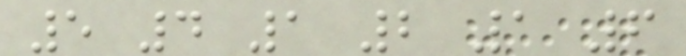5 4 1 2 1 6
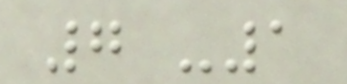7 -1
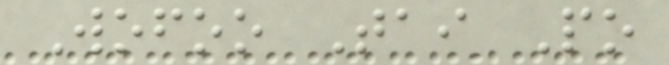Wofoo Tai Po
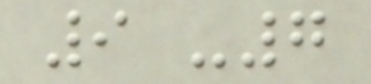9 -7
